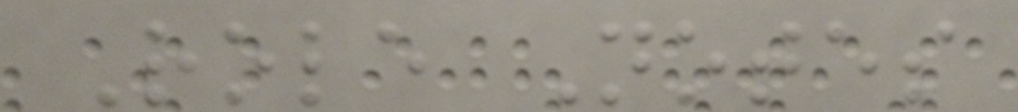Role Notes
